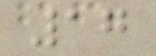17
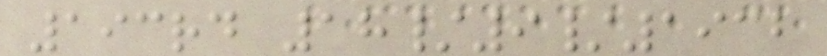193rd 18/9/1932
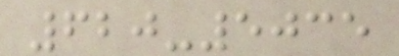620-5035
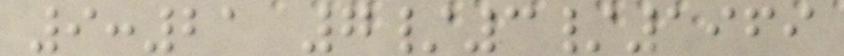9:21 7/3/1969
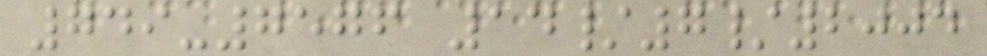749-7576 14/7/2004
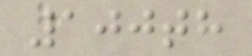100th
